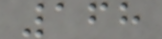168
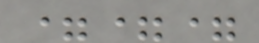===
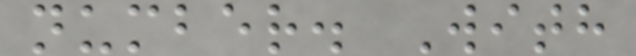number. With
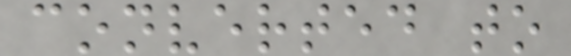converted to
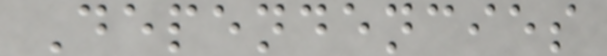Dependencies
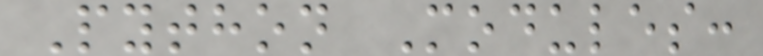Python Modules:
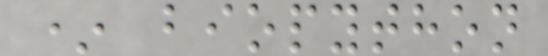* biopython
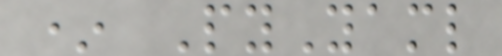* PyYaml
